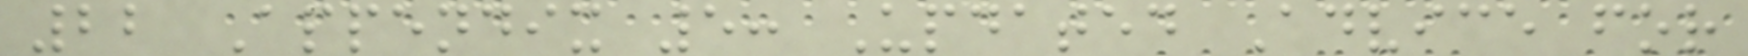22 Appendix 5: Updated Advice for
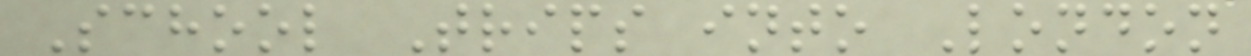School Trips into London
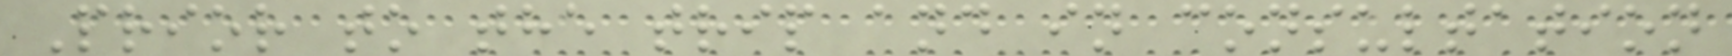Prior to the trip and in consultation
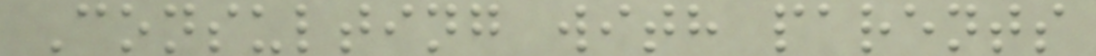Consulting with parents
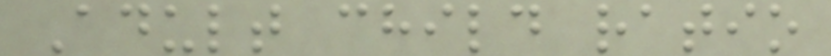Adult child ratio
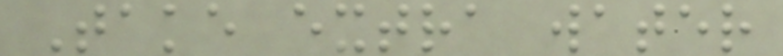Take extra water
